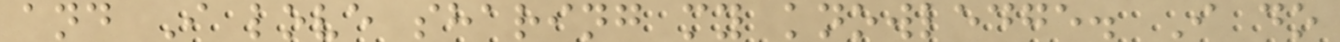and I love sharing my knowledge. I do
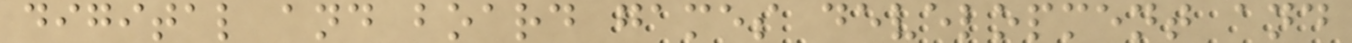digital and board games development and
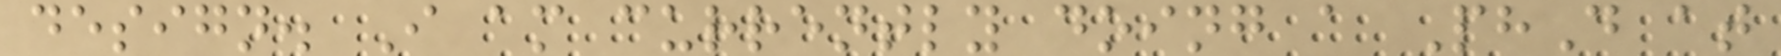design. I am currently doing a PhD at
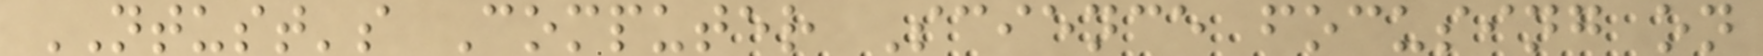NTUST's Computer Science focusing on
